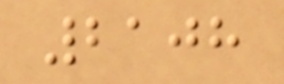2108
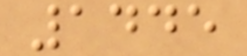1445
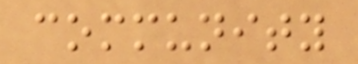community
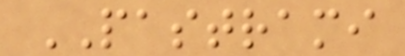PASTRAMI
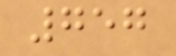757
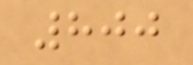800
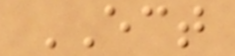ECT
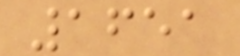1651
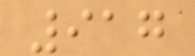917
